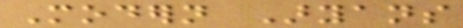Modern Aryans
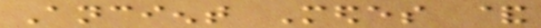Ancient Medes &
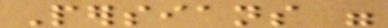Persians were
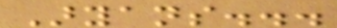Aryans...
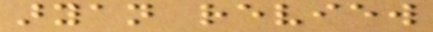aryan review
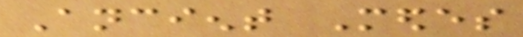Ancient Medes
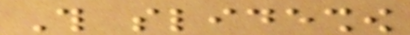This slideshow
